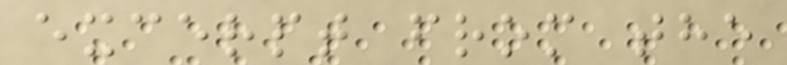excerpt from the
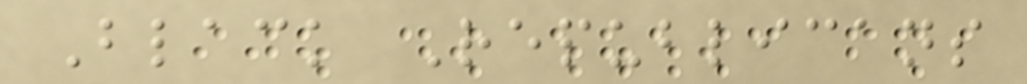Black Republicans
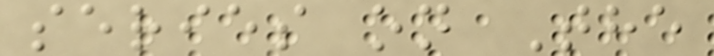series on The
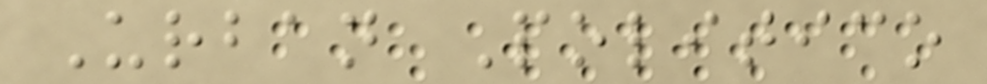Urban Politico
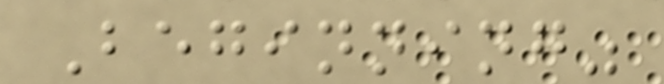Beginning"
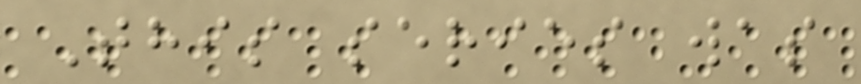This series was
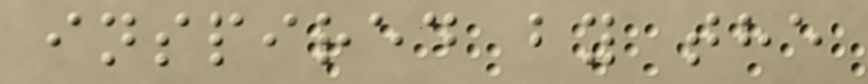inspired by the
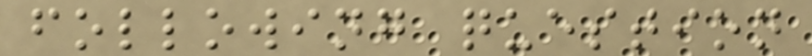following question
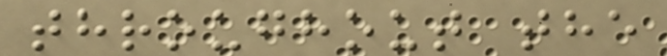throughout the
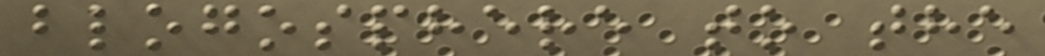blogosphere to the
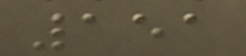151
